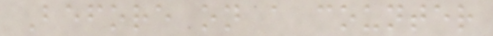Before on a counter
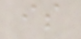is
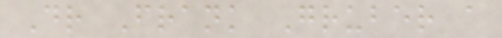Dr Frank Gruber a
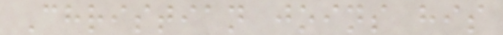Christian joins his
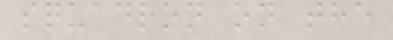squadron on the
